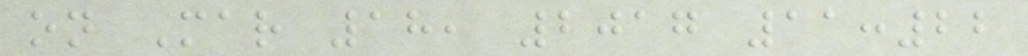on Mar 18, 2017 11:22
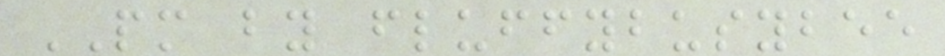PM by fluffybusybee
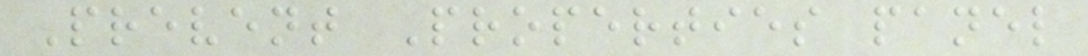Prevent Properties panel
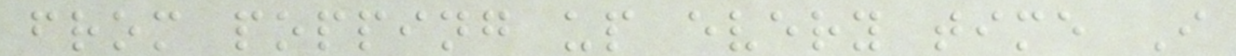from popping up every time I
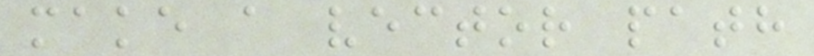make a vector path
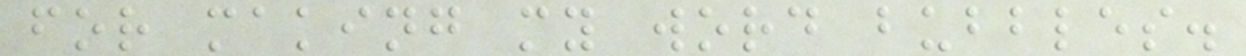for making my word bubbles.
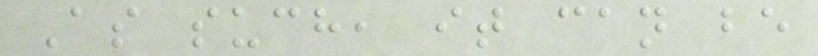As such, it can be
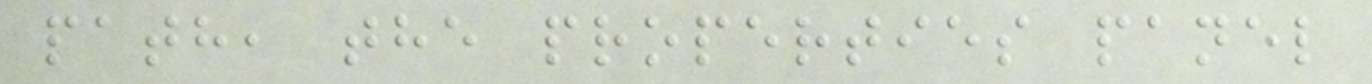path, the properties panel
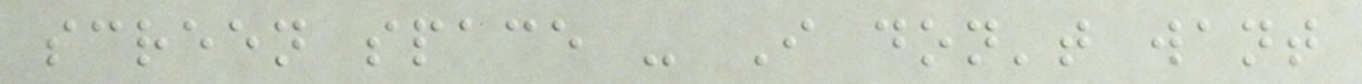screen space - I don't want
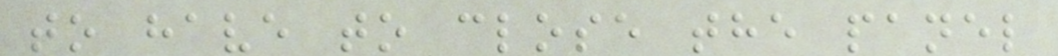to have to close the panel
